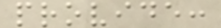provide:
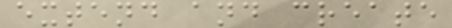extend and create
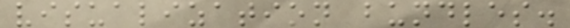visualization bundles.
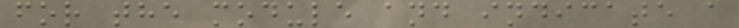for the module and indicate a
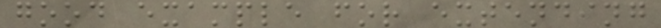good example for extending
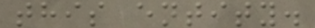this entity.
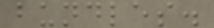bundles.
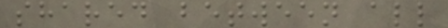shared between all
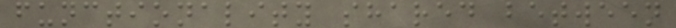functionality shared between
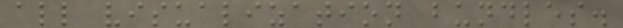all visualization bundles.
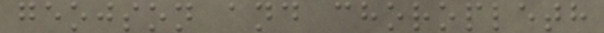geojson and choropleth
